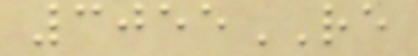3055RE
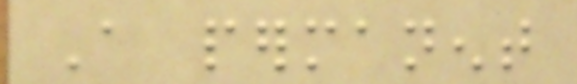A permanent
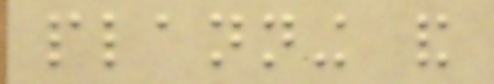planning and
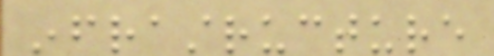infrastructure
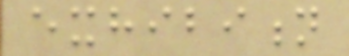exhibition
